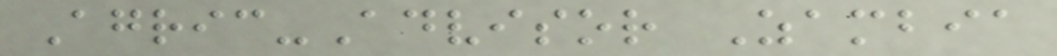Agric-Advisor Zambia
